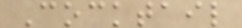Cocktail
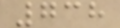738
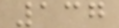137
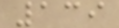139
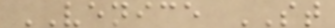VENICE ST
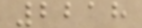2218
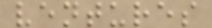ventures
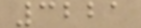3221
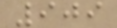909
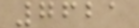7621
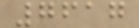7617
